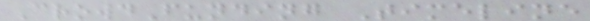CrowdFunding Timeline
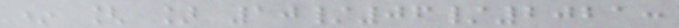* [ ] 10/06/2021:
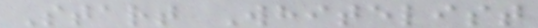Start Whitelist
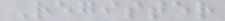Register
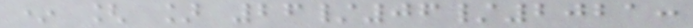* [ ] 26/06/2021:
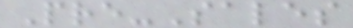Pre-Sales
